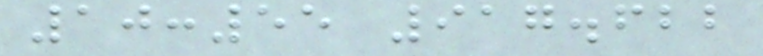10:55 917.622
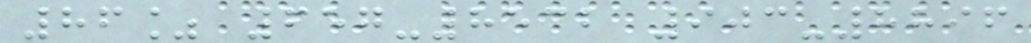86% 657-8532 903-8896
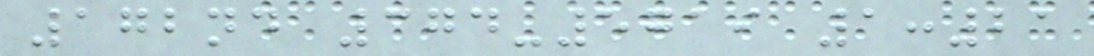172nd 374-5719 1:21
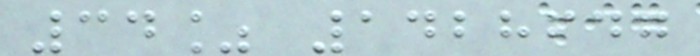34% 1428647
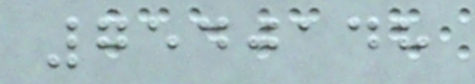7540148
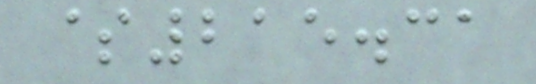$215.31
